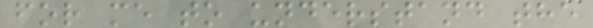for me to understand the
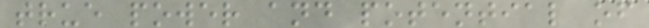true power and potential of
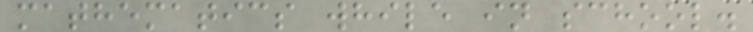mathematics while in school.
